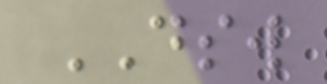DSW
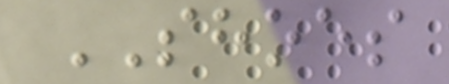SHOES
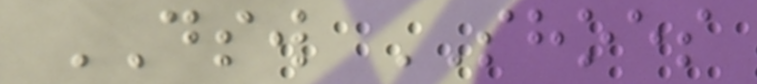DSW SHOES
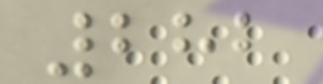282
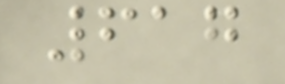617
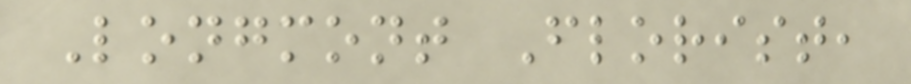Longmont Florist,
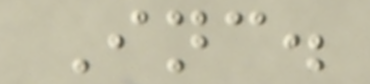Inc.
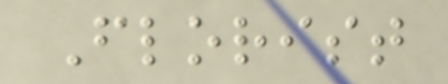Florist
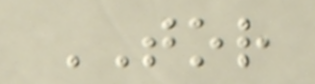TOR
